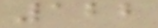122
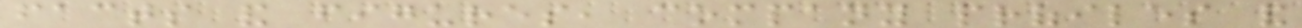facts and figures, company profiles and
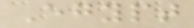Egypt
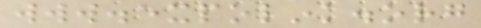www.expolink.org
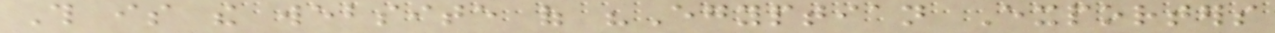This is the website of "Egyptian Exporters
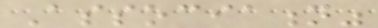Association"
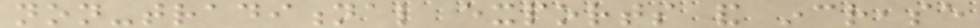non-traditional exports and increase
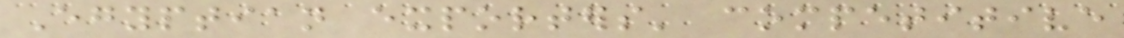Egyptian exporters' competitive
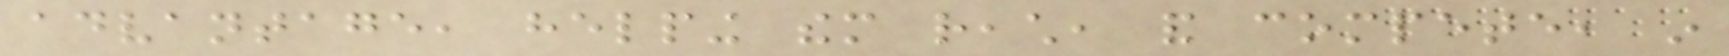advantage, helping them reach, and compete, in
